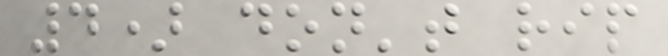4) don't rip
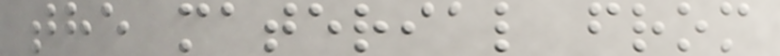the material from
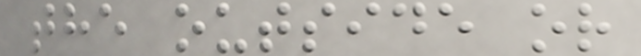the outside or
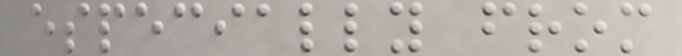especially from
